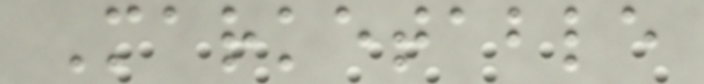Marketable
